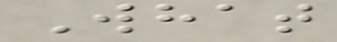What
